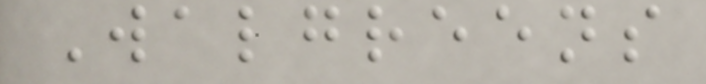Walgreens
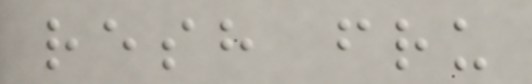resh fru
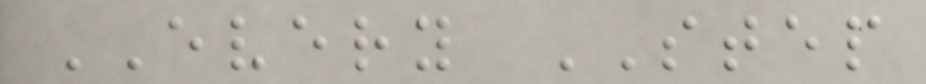EVERY STEP
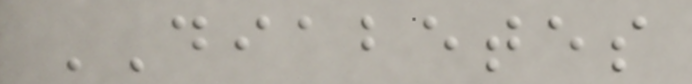DIABETES
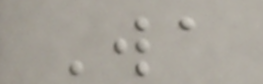Wa
